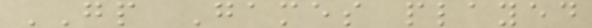GP Games played
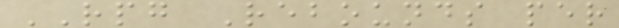RPG Rebounds per
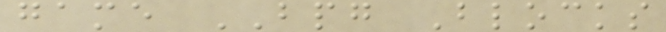game BPG Blocks
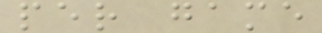per game
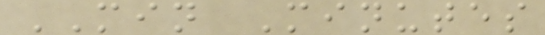MIN Minutes
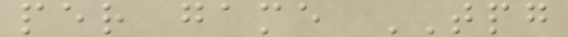per game TPG
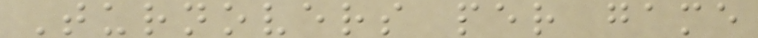Turnovers per game
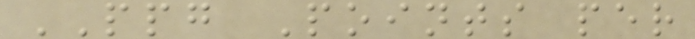PPG Points per
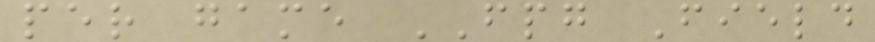per game FPG Field
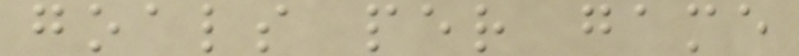goals per game
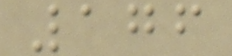176
